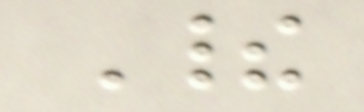Their
